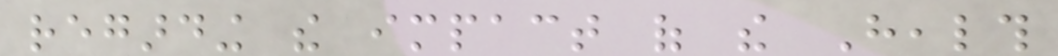regarding the impact of the Health
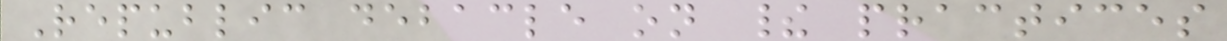Republic debacle on their practices
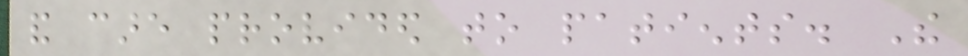and care provided to patients. The
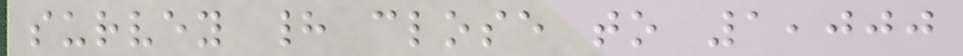survey had close to 1,000
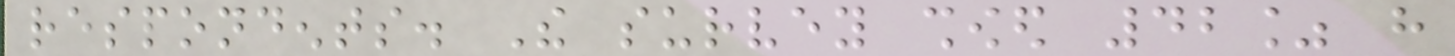respondents. The survey showed 42% have
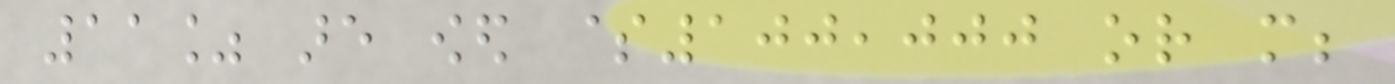11% are owed $100,000 or more;
